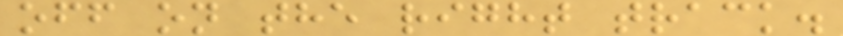off on the right track.
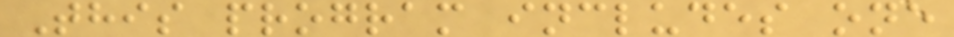This program includes one
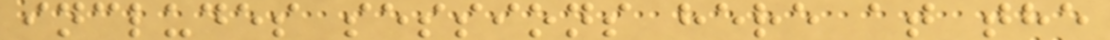includes sessions here at the
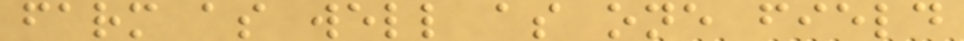farm as well as one field
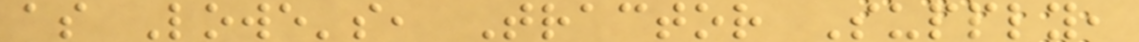as Lowe's, Tractor Supply,
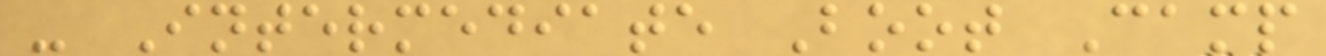- Intermediate Boot Camp
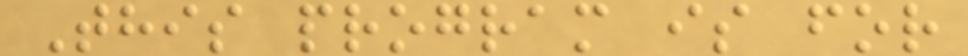This program is for
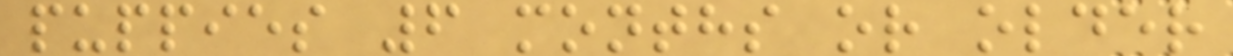puppies 6 months or older
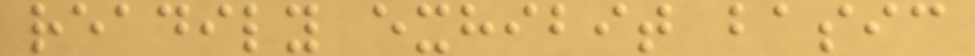readily exhibit basic
